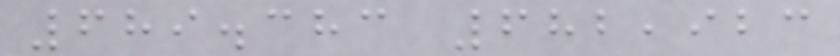689.383 682,923
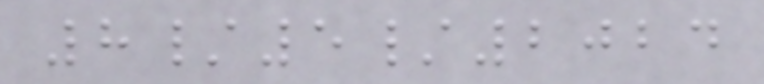8/5/2024
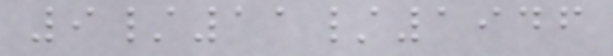9/11/1946
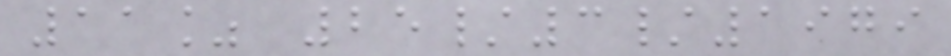11% 25/3/1979
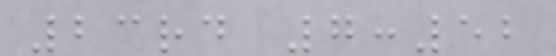23rd 7:52
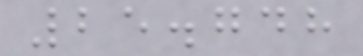25.748
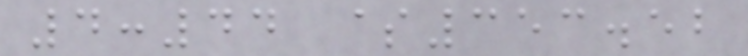4:44 $353.52
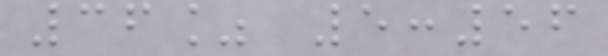36% 5:56
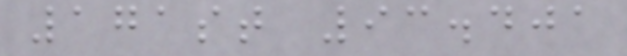171st 93.401
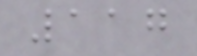117
